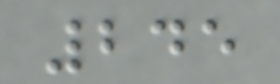245
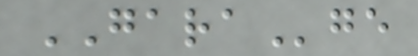GARAge
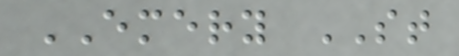EMERY ST
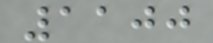1100
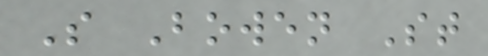S Bowen St
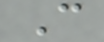C
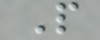P
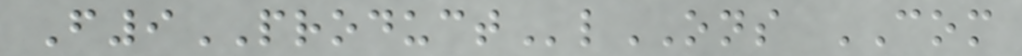F9PRODUCTlONS COM
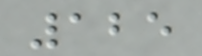125
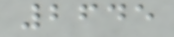2645
